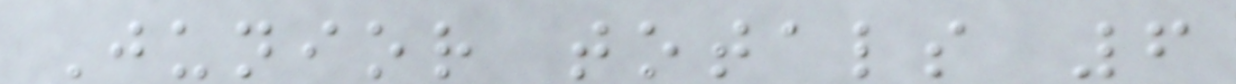Junior totals 6
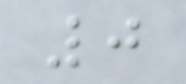0
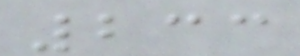233
